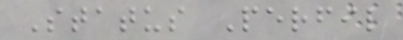Status Perfil
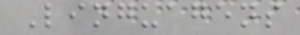Linguagens
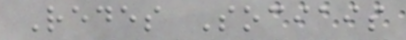Redes Sociais
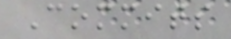Commits
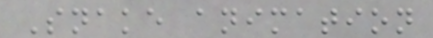Snake animation
